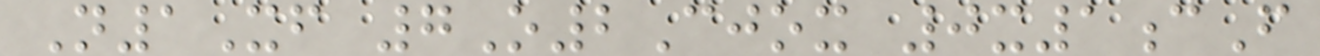N1Xf 7O2Cjox 0x1cF
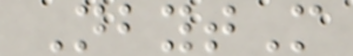NbytM
